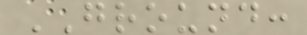GROUND:
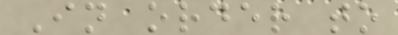In order to
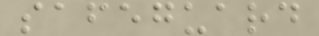safeguard
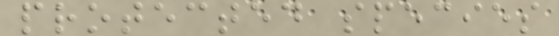protected species
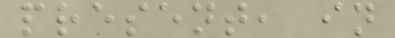present, in
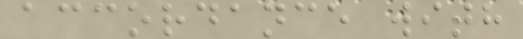accordance with
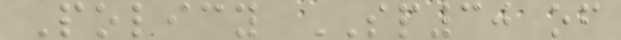Policy SP30 of
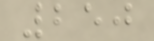250
